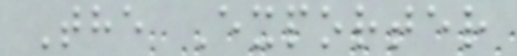The Exporter
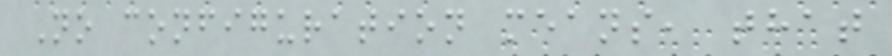No configuration means, that
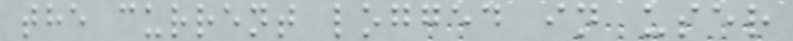the current logged in user
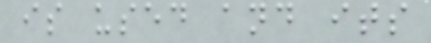is used and its
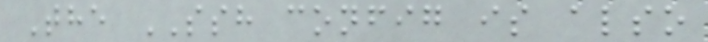The SSH config is also
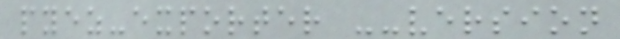pyez-exporter --version
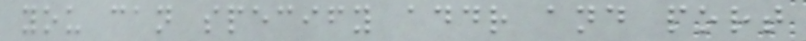you can specify addr and port
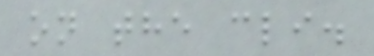on the cli.
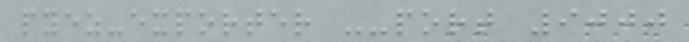pyez-exporter --port 9000
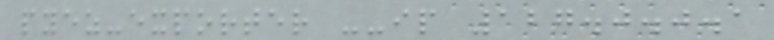pyez-exporter --ip 127.0.0.1
